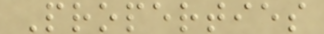Properties
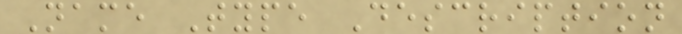Name Type Description
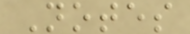Notes
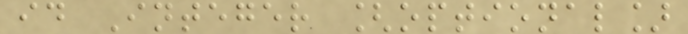id Integer [optional]
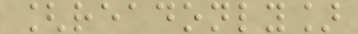[readonly]
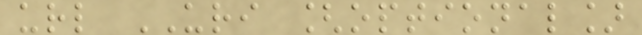url URI [optional]
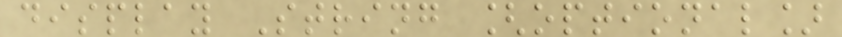display String [optional]
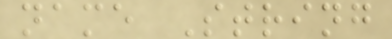name String
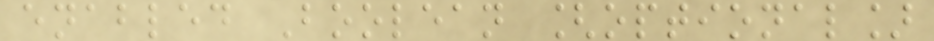enabled Boolean [optional]
